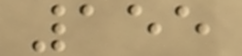155
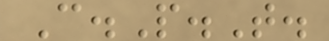C.P.T.
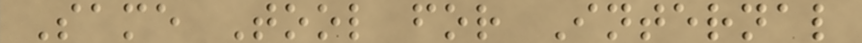Same Tool for Internal
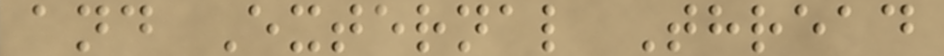and External Thread
